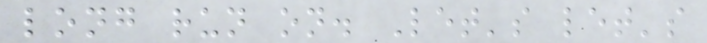long run on. Let's let's
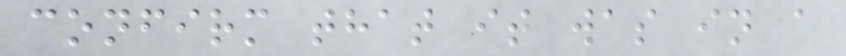confirm that it was in a
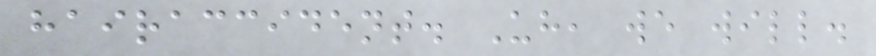hairaccident. Uh, we will.
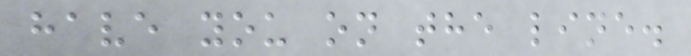have you on the line.
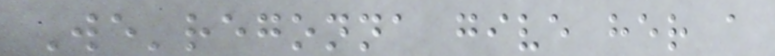We'regonna give her a
